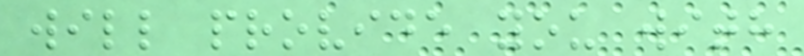will provide you with
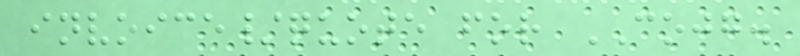invoice/quote for COJG.
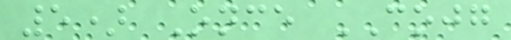5) Once COJG
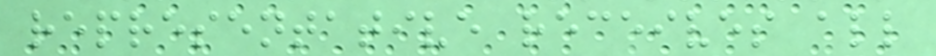representative receives all
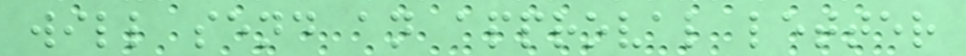will send an approval letter
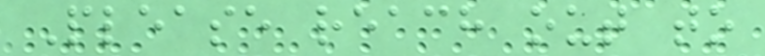Please reach out to
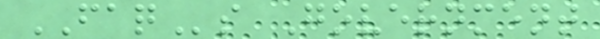FAQs Government
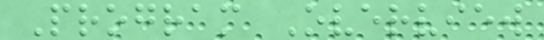Program Overview
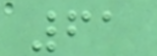61
